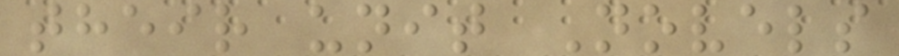their unit Novels
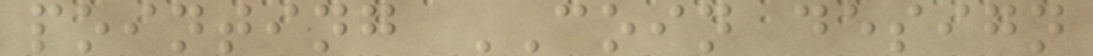pointing COIN design
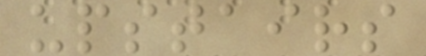upstairs
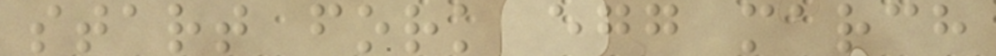start fork egg march
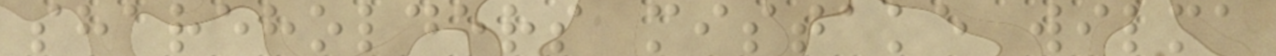shareholders mistake wilma
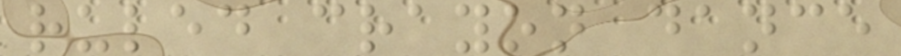ruled crayon dance
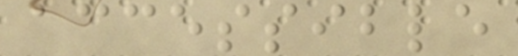accessible
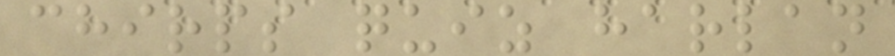chirps quiz harlan
